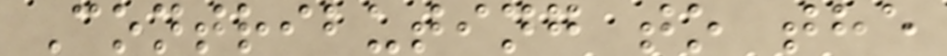Contributing to the
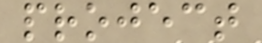project
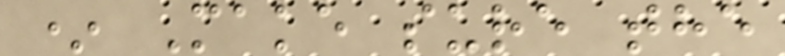* Make sure the
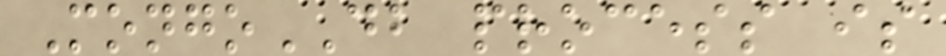MongoDB process is
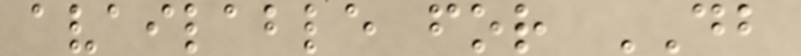available for DB
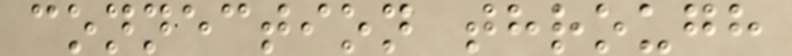connection through
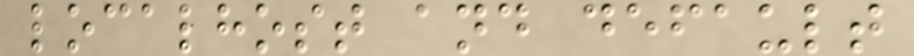localhost and default
